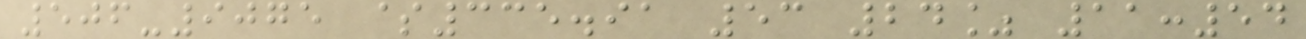506-9075 $335.91 53 24% 11:54
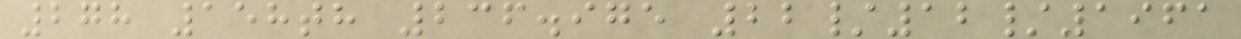278 158th 236.975 22/12/1961
